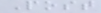Post
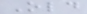Old
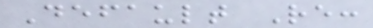Default Re:
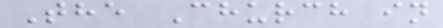The Church in
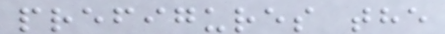prefigures the
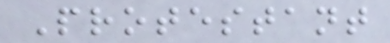Protestant
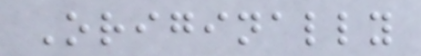Originally
